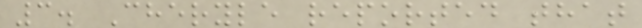3. Cheryle reported that
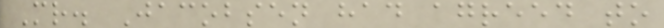Mr. Jacobsen had agreed to
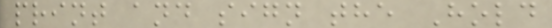print and sign the Hold
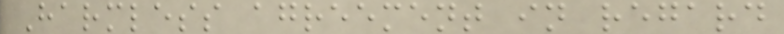Harmless agreement in regard
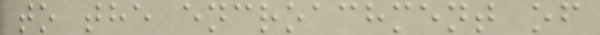to the encroachment of
